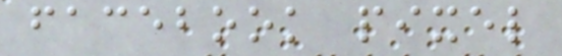facebook pixel
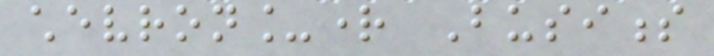chevron_right Business
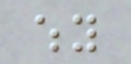why
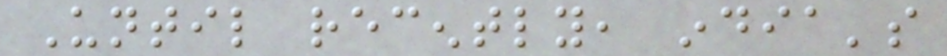Until recently, india's
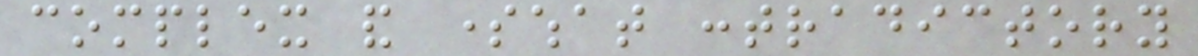complex and somewhat contradictory
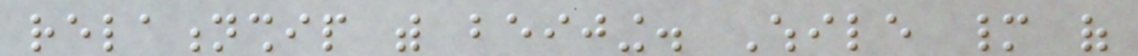relationship with beijing. While many of
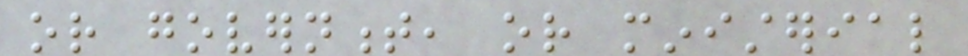or government, or ministerial
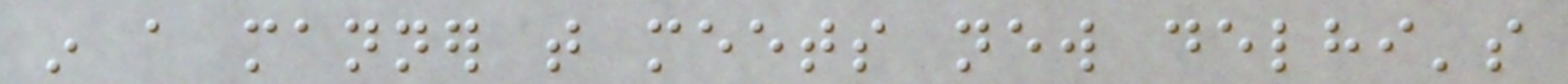in a manner that meets new delhi's
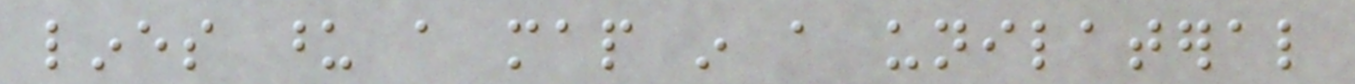lines upon a map in a unilateral
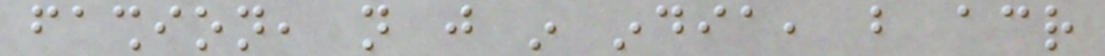fashion, not just in india, but across
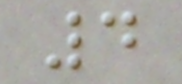4
